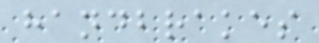handbrakes
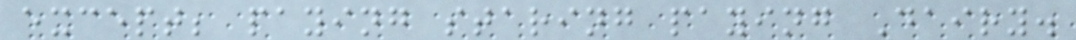except; paying staring paying Dairy.
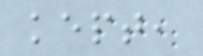kept,
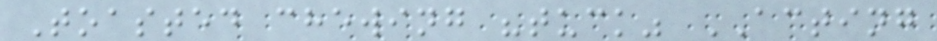Toasted chewing "tuck" ACTING
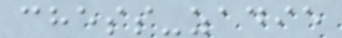chess-zadie
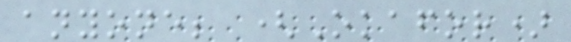anyone; (Okafor)
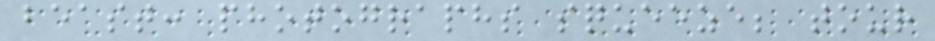beast: photographs squeeze; tour
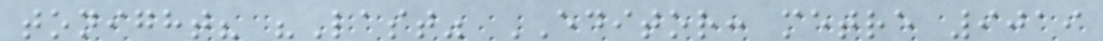tonight? "Last" EDITOR: metre 9019
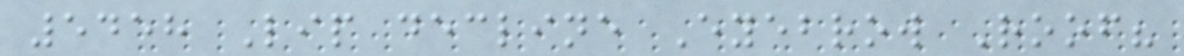5458 Lip decline Eyebrow Roof?
